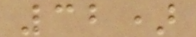32)
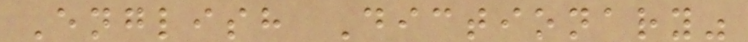English Dictionary"
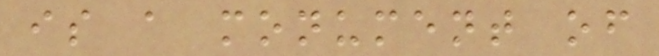is a monument of
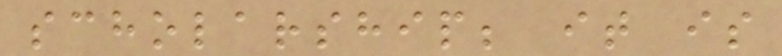scholarship; it is
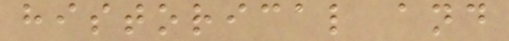historical and
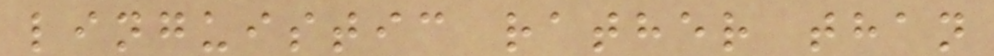linguistic rather than
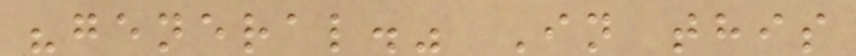"general." In this
